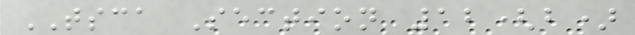TSCA Section 12(b)
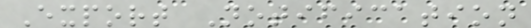Export Notification
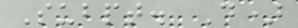Subpt. D)
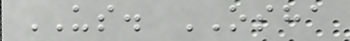US. OSHA
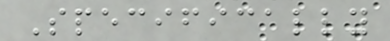Specifically
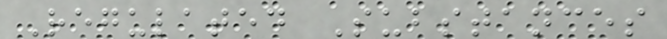Regulated Substances
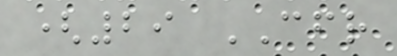(29 CFR
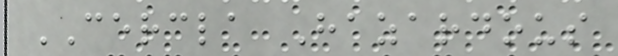CERCLA Hazardous
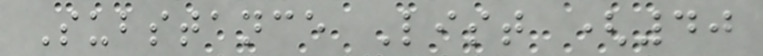Substance List (40
